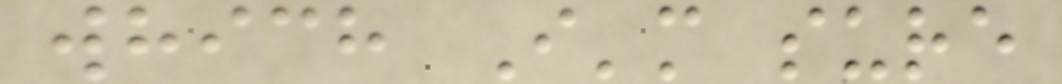which I'm sure
